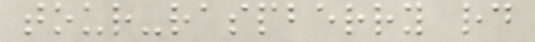tour-raspberry rd
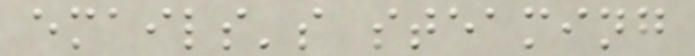emails's steaming
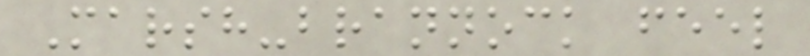Marsh-brannock feel
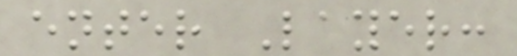enter Layer:
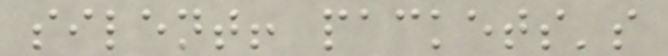silent! packets's
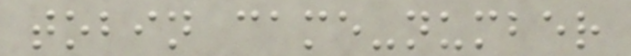tobin came-number
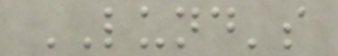LUND's
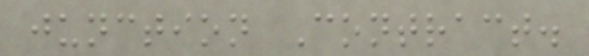junction Contract.
